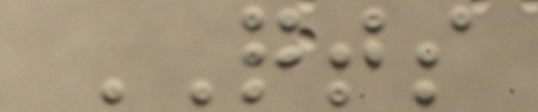QTS
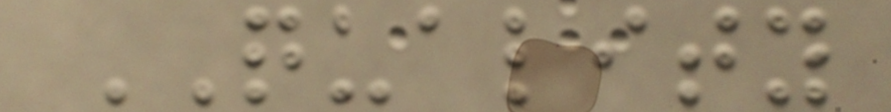QUALITY
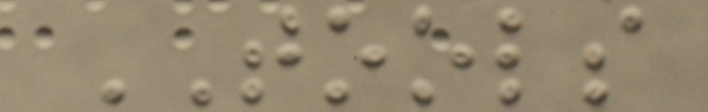TOOLS
